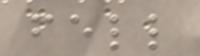fell
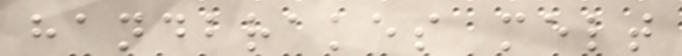handbrakes melt
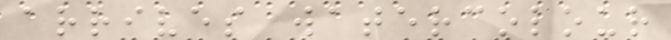arrives watercolour
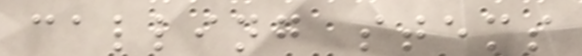calling stems
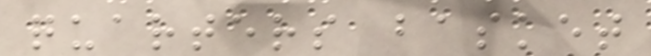quarters basket
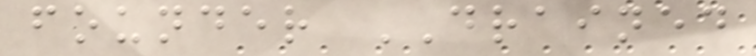founder DRAINED
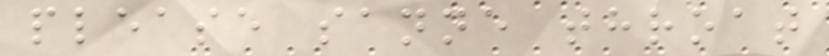please sanne throat
